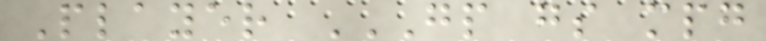Player GP GS MPG
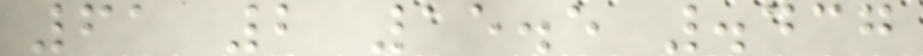61 2 15.5 .437
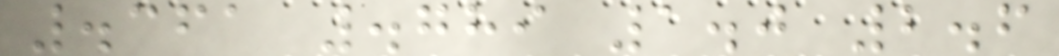.361 .789 1.0 2.6
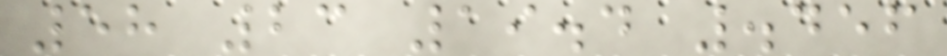58 23 19.4 .456
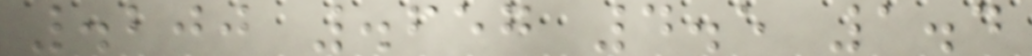.200 .657 4.5 1.4
